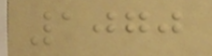1070
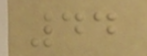44
